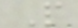P
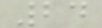24
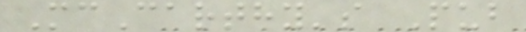McCarthy's Pub
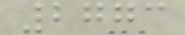2773
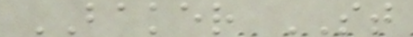BAKER ST
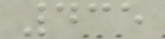435
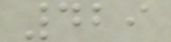429
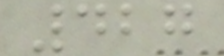427
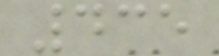435
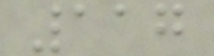117
